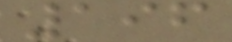196
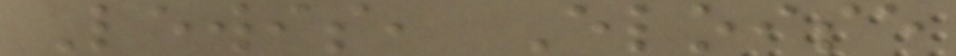Lewis, Eloise
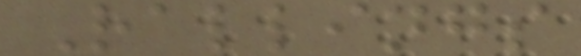Rallings
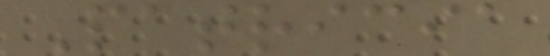Patricia
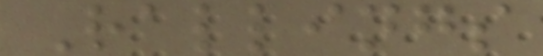Rallings
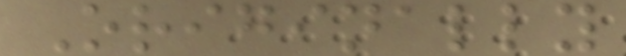Originally
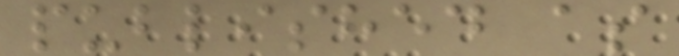published as
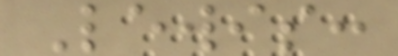Lewis:
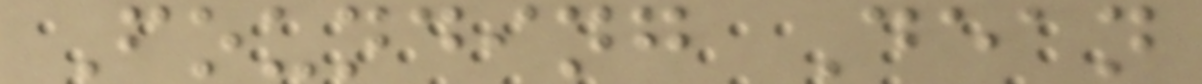Founding Dean
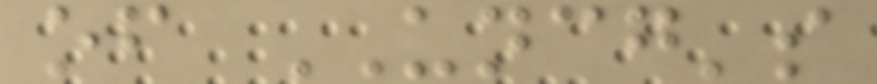of UNCG's
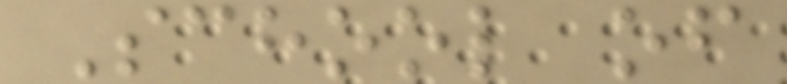School of
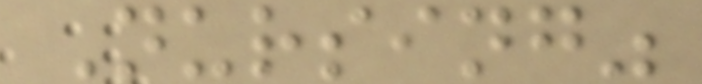Nursing"
